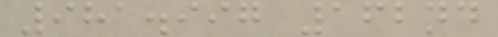981.997 162nd
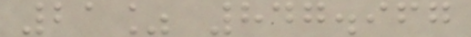21% 847.967
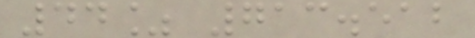44% 713.512
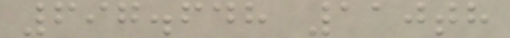697.648 110th
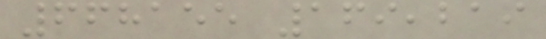668155 169,219
